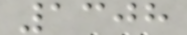1308
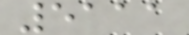5111
